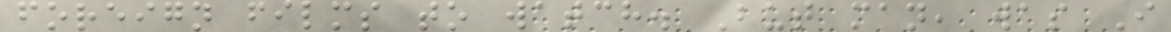foreign films to watch. But man, was I
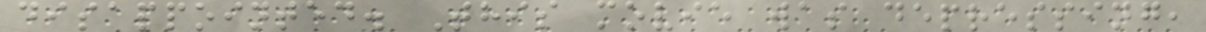disappointed. This movie was depressing,
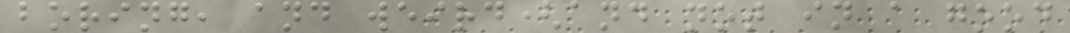boring, and weird(and not in a good
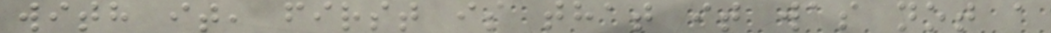with it, first is that it was not a
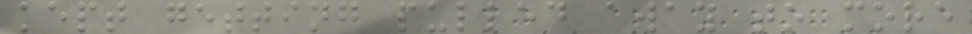kept getting pulled away to more
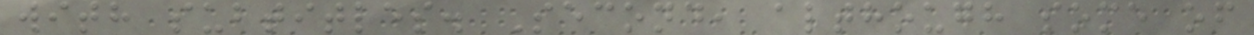with subtitles. Second, although some of
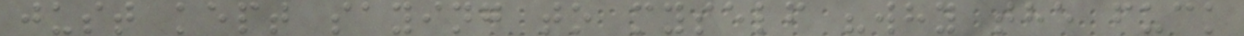just kept saying to myself "why the fuck
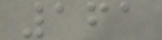161
